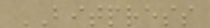BITPRESS
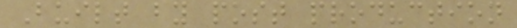Built by post production
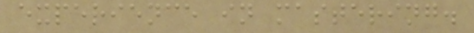experience in mastering.
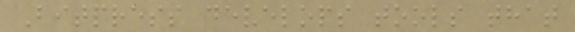Bitpress develops tools that
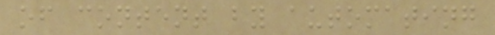of content by automating
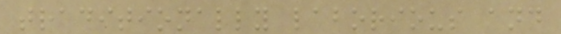traditionally laborious and
